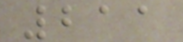211
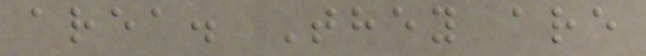area. They are
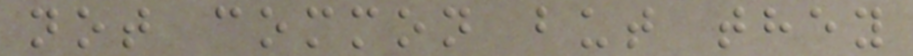not common but they
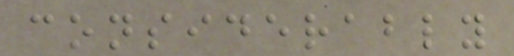considerably
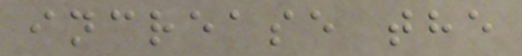increase the
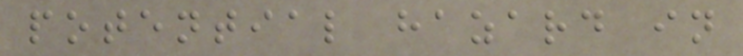potential hazard in
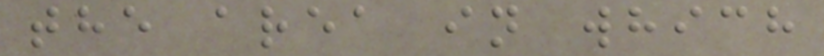the area in which
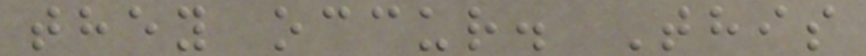they occur. This
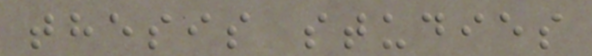thesis studies
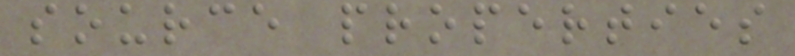source properties
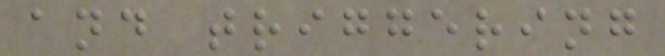and triggering
